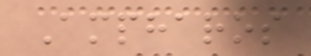Ampharos
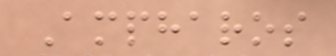Ampharos
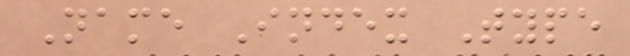Name Index Type
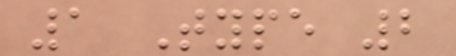1 Type 2
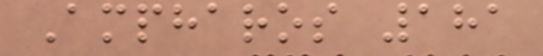Ampharos 181
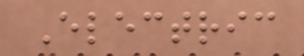Electric
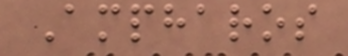Ampharos
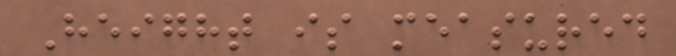Height is measured
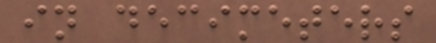in decimeters
